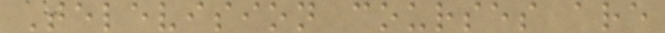Television courses are
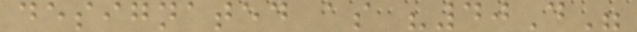designated as "40D"
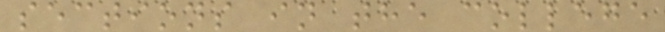sections in the college
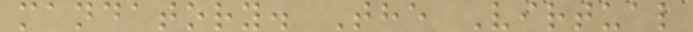mandatory. The Virtual
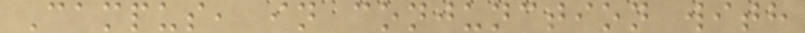Campus, in conjunction with
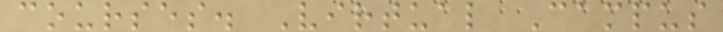courses. Virtual Campus
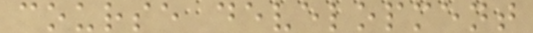course development
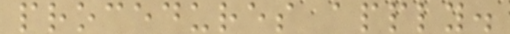procedures apply.
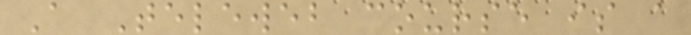A Teleweb course is a
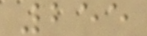255
